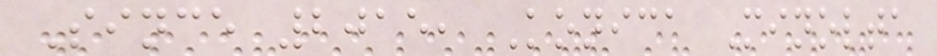Since 2015, Konica Minolta
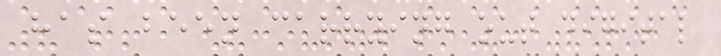has been carrying out digital
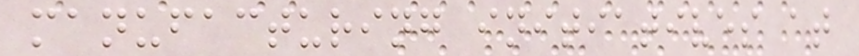manufacturing initiatives at
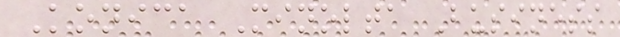Konica Minolta Business
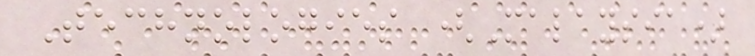Technologies (Malaysia)
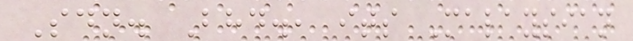Sdn. Bhd., its Malaysian
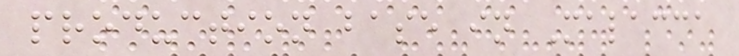production base in Malacca
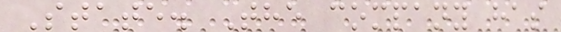State. The company has
